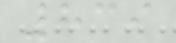839
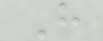H
